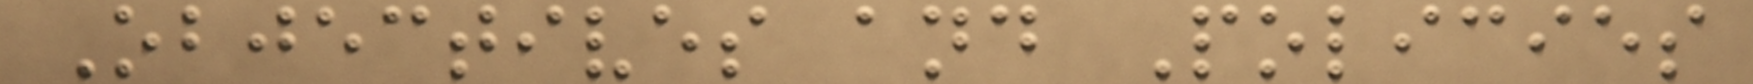Objectives and Policies
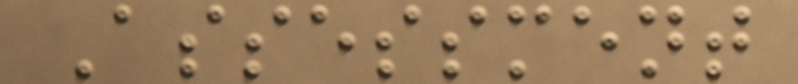Assessment
